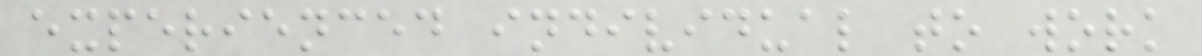experienced individual to work
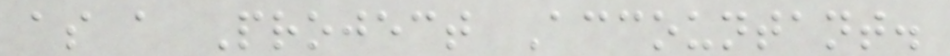as a Project Accountant.
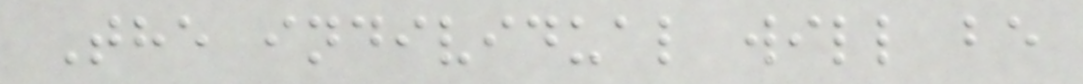The individual will be
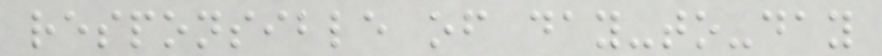responsible of day-to-day
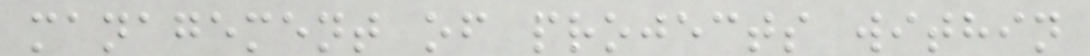management of projects within
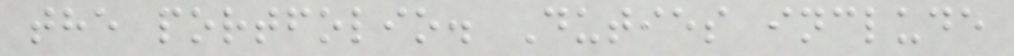the portfolio. Duties include
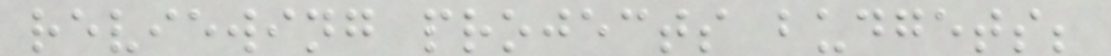reviewing projects budgets;
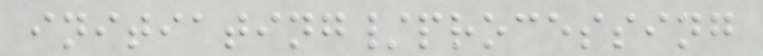initiating/processing
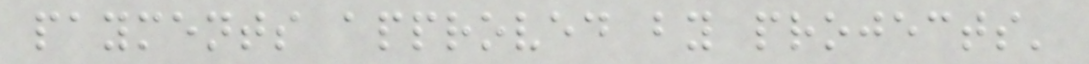payments approved by projects'
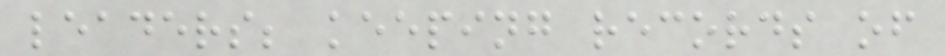leaders; keeping records of
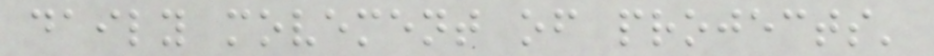daily movement of projects'
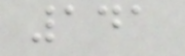141
